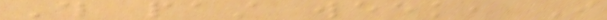This past week, I
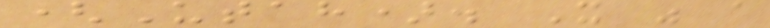(Utah). It was a
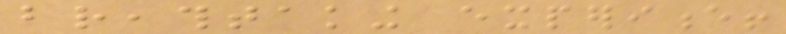breathtaking experience!
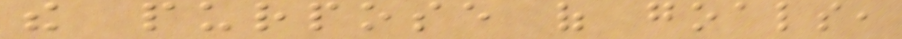the purpose of goals,
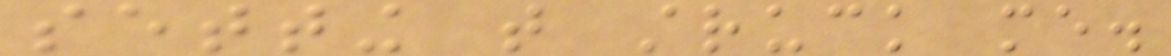setting that struck me.
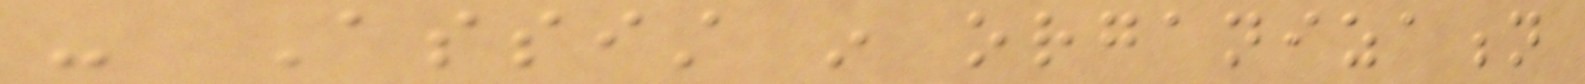- Assist in organization
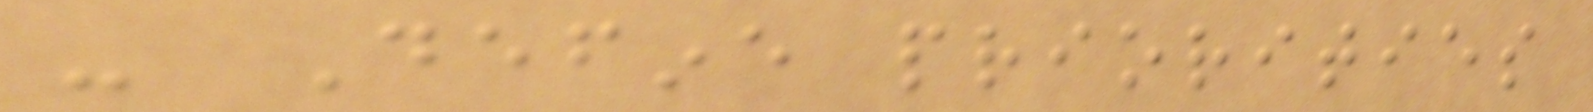- Define priorities
